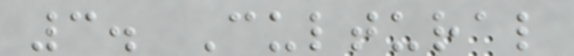3. Cultural
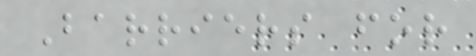Barriers for
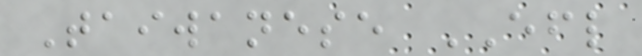Taiwanese EFL
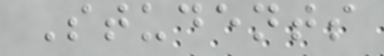Students
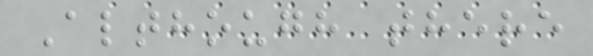Although there
